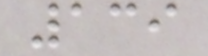139
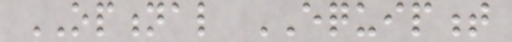OPTIONAL EQUIPMENT
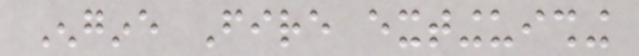Engine Fire extinguishing
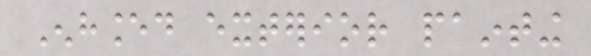Enhanced exterior painting
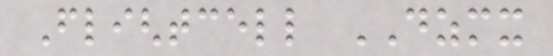Flightcell DZMX
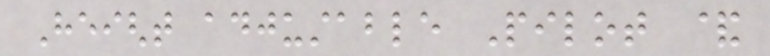Height adjustable Pilot &
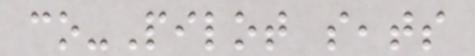co-Pilot seats
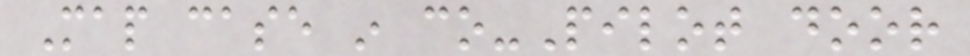Map case in co-Pilot door
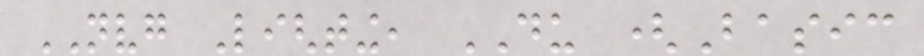NVG Lighting, DU (Basic
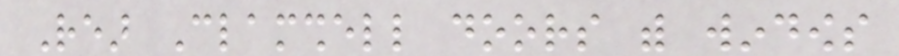Rear Clamshell doors with windows
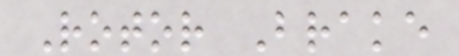Rotor Brake
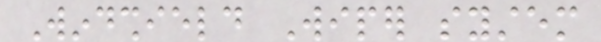Windshield Wiper system
